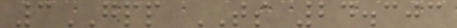3GPP TS 24.303
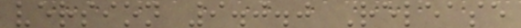version 9.0.0 Release
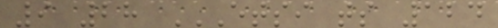9 28 ETSI TS 124
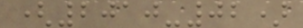(2010-02)
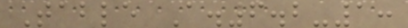Table A.6.2-1:
